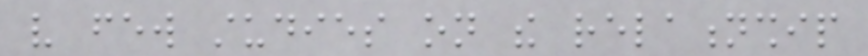very few studies on the relationship
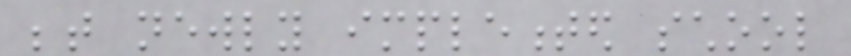between newly implemented school
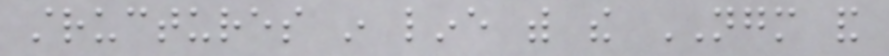structures in line with the NGM and
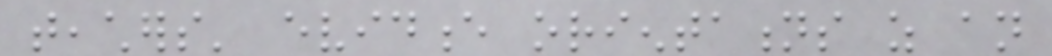teachers' evidence orientations as an
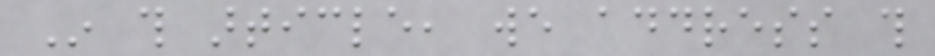In this article, we address this
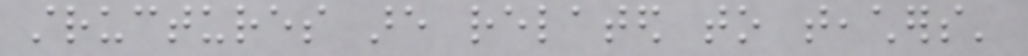structures are related to teachers'
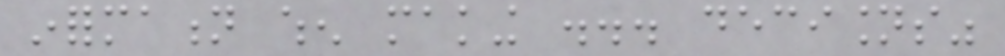information when making ... decisions"
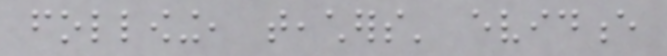following, teachers' evidence
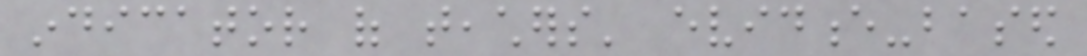indicator of teachers' evidence-based
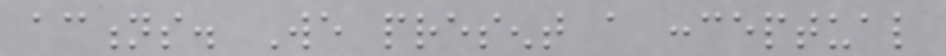actions. We present a conceptual
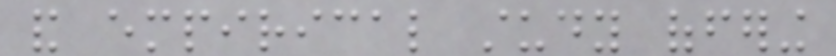and empirical study offering
